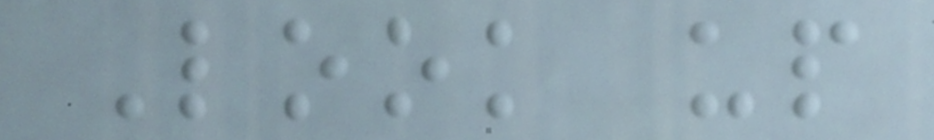Look up
